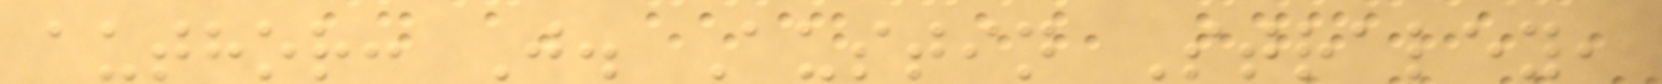author: J. Austin Straley,
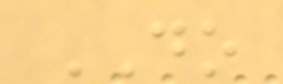DO
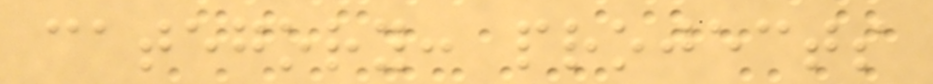category: projects
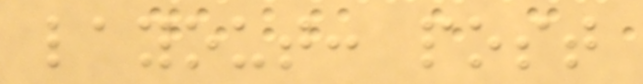layout: post
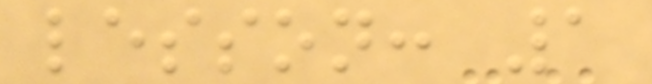lesson: 1
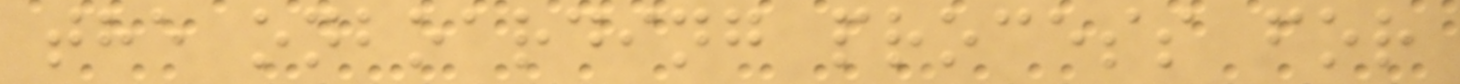the onboarding process for
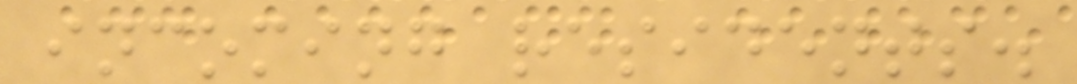incoming residents.
